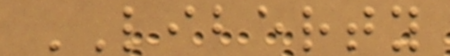LIBERTY
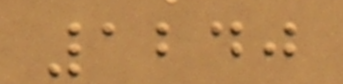1240
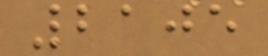2105
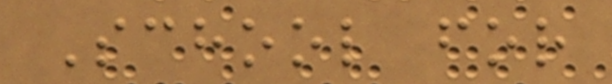School for
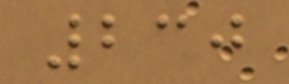230
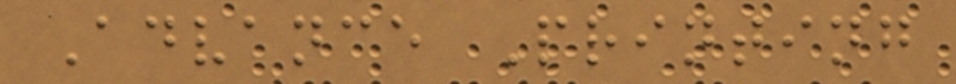Advance Printing
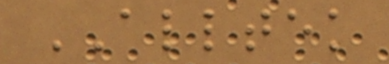ALLTEK
